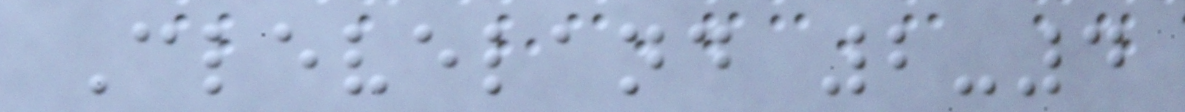Cleveland 2-4
